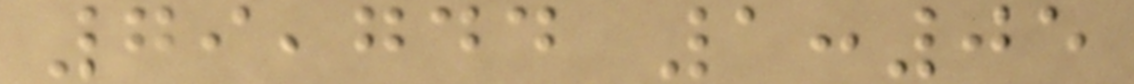79,744 1:05
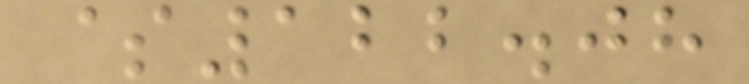$122.08
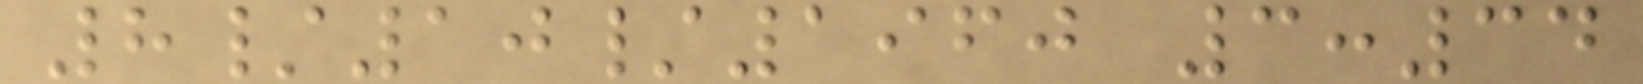8/10/1960 3:34
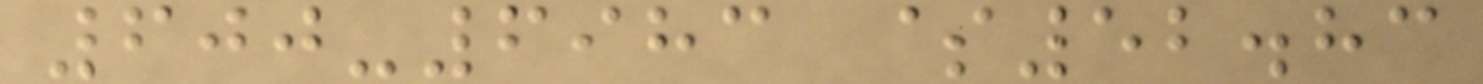600-6983 $52.83
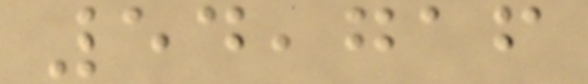54,716
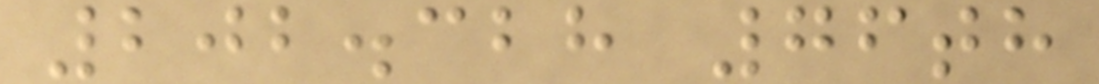202.328 76th
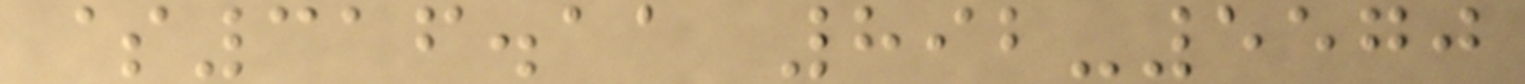$316.11 892-5570
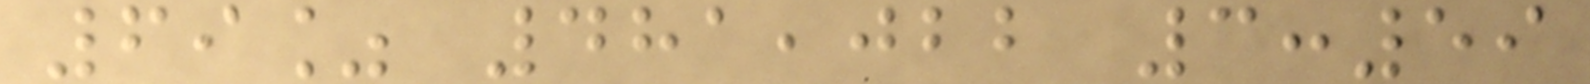69% 481,022 3:59
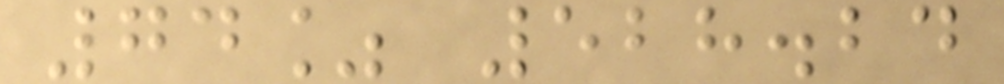74% 528.24
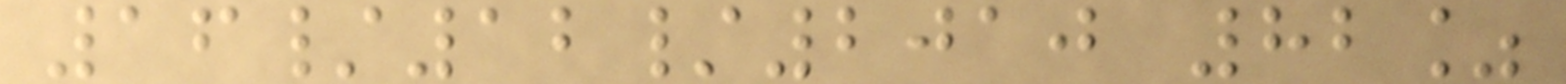16/12/2010 82%
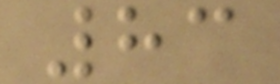83
